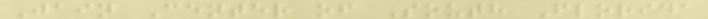Jain Center of South Florida
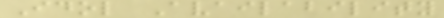Idol Availability
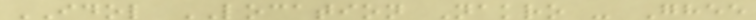IDOL LOCATION Nakro - Ghee
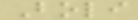Boli
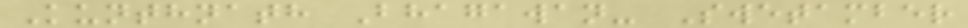Kunthnath Bhagawan- Swetamber
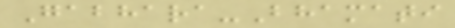Gabhara-Bhamati
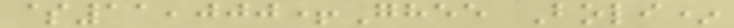$11,000+Ghee Boli*
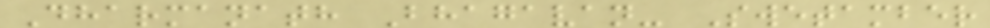Dharmanath Bhagavan- Swetamber
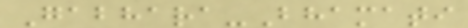Gabhara-Bhamati
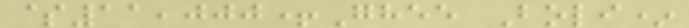$11,000+Ghee Boli*
